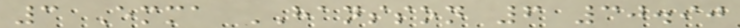3 Emma HANSSON 6 30.90
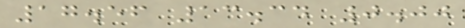17.56 13.34 0.00
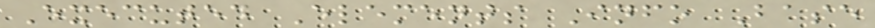Executed Elements Info Base
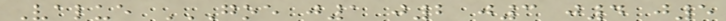Value GOE J1 J2 J3 J4 J5
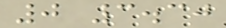0 3.30
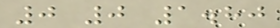0 0 1.80
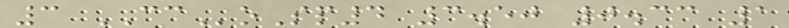3 CCoSp4 3.50 0.33 1
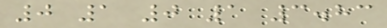0 1 0 1 3.83
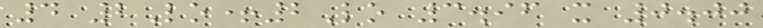4 2Lo+2Lo 3.96 x 0.00
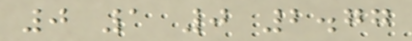0 1 0 2.77
